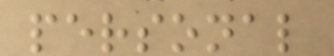personal
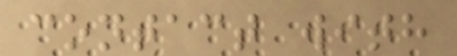contact with
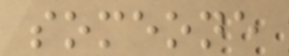someone
